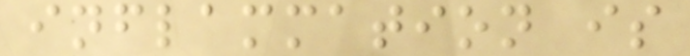inflammation is
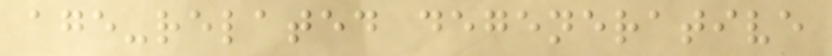age-related degenerative
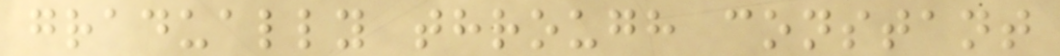gradually through constant
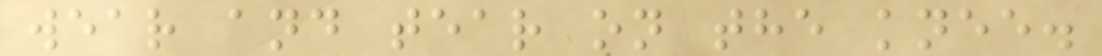wear and tear on the knee.
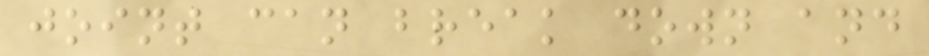joint can break down and
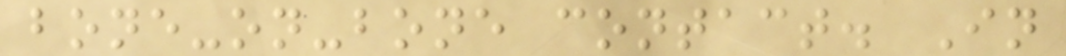bone-on-bone contact. In
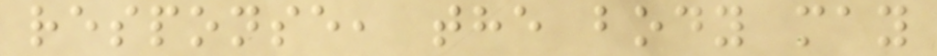response, the body may
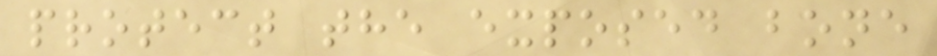protect the exposed bone
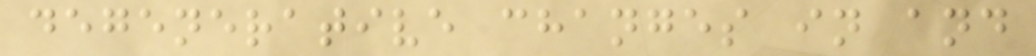degenerative changes in and
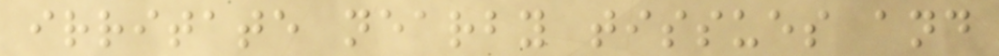irritate nearby tissues and
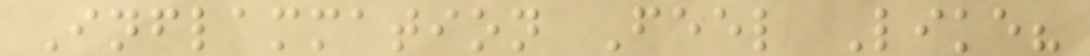Inflammation Feel Like?
